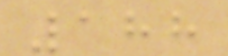188
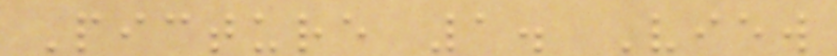Picture 1. View
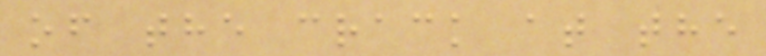of the crack at the
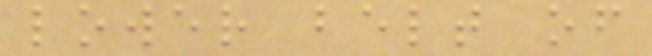lower belt of
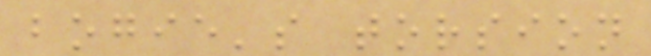bogie's torsion
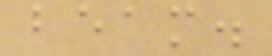beam.
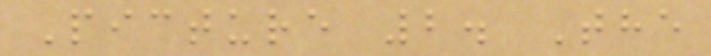Picture 2. The
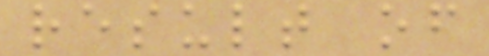result of
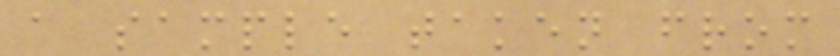a sample taken from
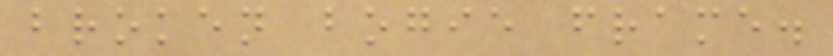broken bogie frame.
